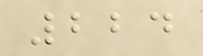224
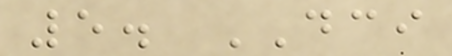5. DCI
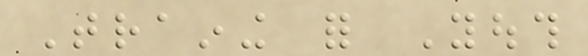Training for Youth
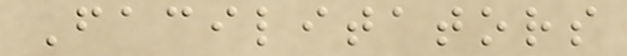Facilitators
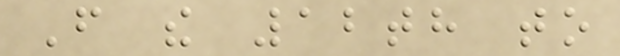From the 12th to
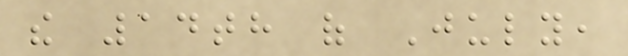the 14th of July,
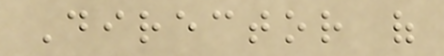Director of
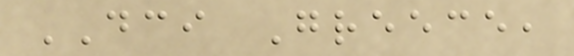DCI Greece,
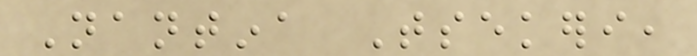Nantina Tsekeri,
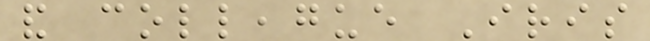and colleague Iris
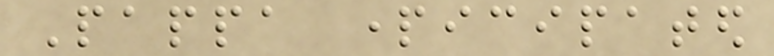Pappa participated
